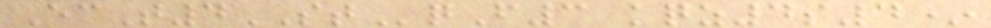EcT4STqF3 kqz4s4*
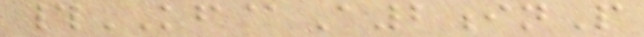#KF@A2inP
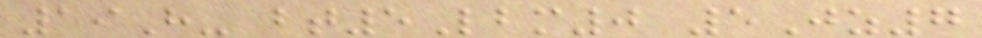19H- bt5Lbm0 5Jz7
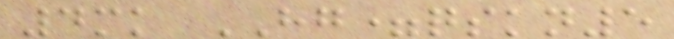4mk HG=qskn5
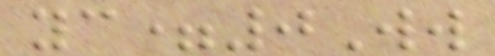yc=0Ww
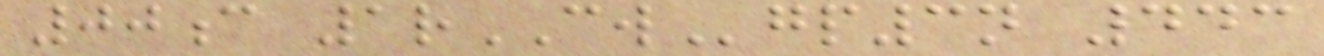00c 1rCWgp3n 443
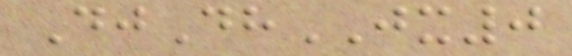DjDhJX0
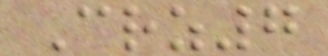Crz7
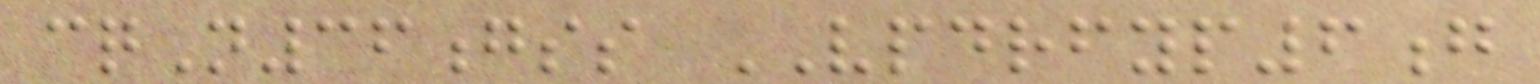cqN36gss VPDRFYP6g
